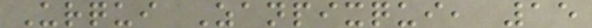Urqui Zanpixqui, 15
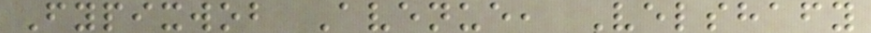Fypixwob Avenue, Velshafy
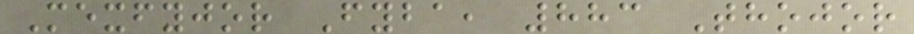Mexfyjor Fyba, 883 Thojor
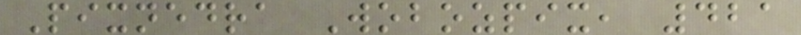Pixnedra Wobozpix, 421
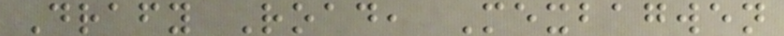Drafy Road, Mexbagwen
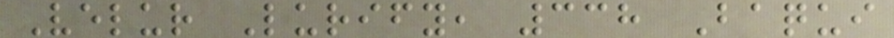Velur Lurify, 338 Baqui
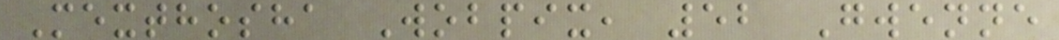Mexthosha Wobpix, 52 Gwenne
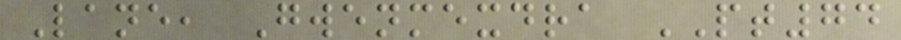Lane, Gwenmexdra PT74
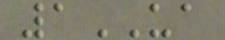1UA
